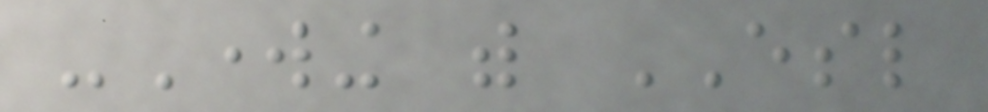-Working with ESL
